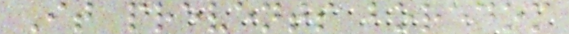It prevents boredom
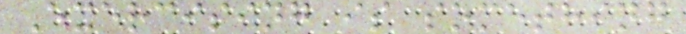Exercising is something
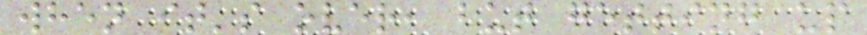when it's over, but getting up
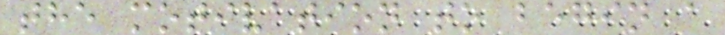the motivation to begin a
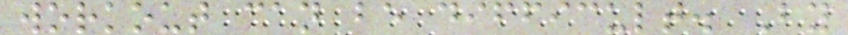workout can be difficult. By
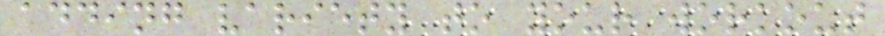adding variety to your workout
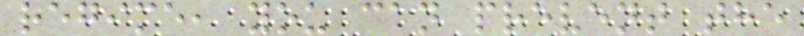regime, you can prevent the
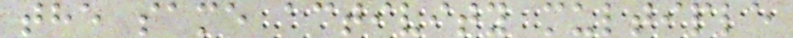the same activity multiple
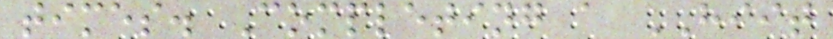times. Completing a HIIT
